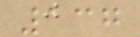137
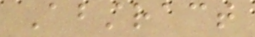Abstract
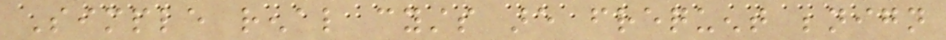Simple renal cysts are frequent benign
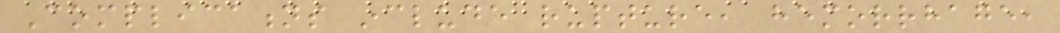Complications include rupture, hemorrhage,
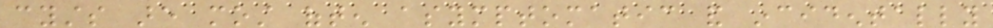cysts are most often asymptomatic and incidentally
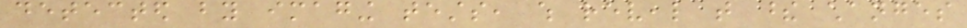detected by imaging tests, which reveal that these changes
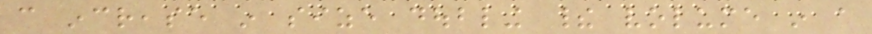can increase in size doubling their volume in a
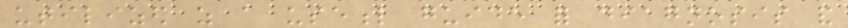utilized as a useful guide for diagnosis and
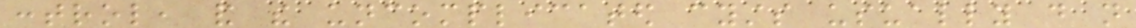control, and the uncomplicated cysts usually do not
